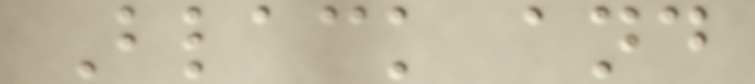Black and
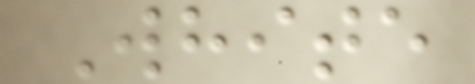White
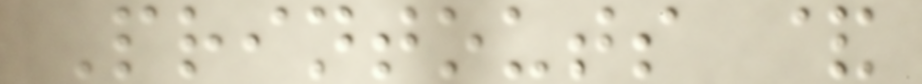Printouts &
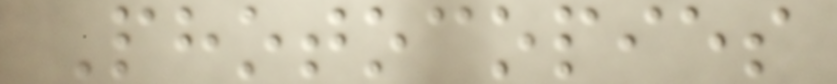Photocopies
